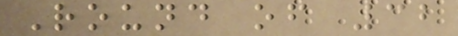Round of 32
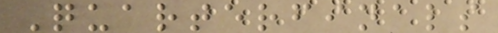Quarterfinals
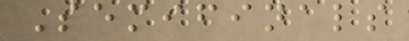Semifinals
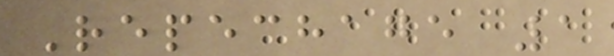Repechage 1
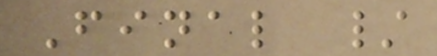Final /
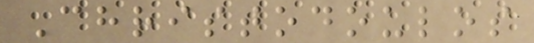Christodoulos
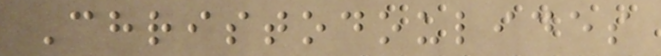Christodoulides
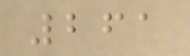261
